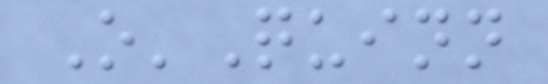O'Quinn
